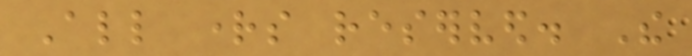All rights reserved. The
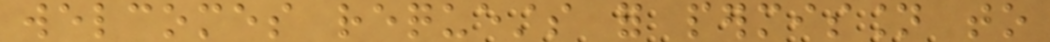welcomes requests for permission to
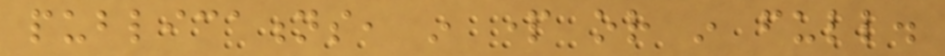publications, in part or in full.
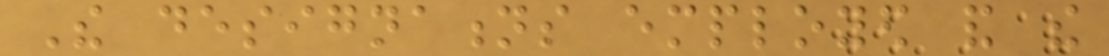The designations employed and the
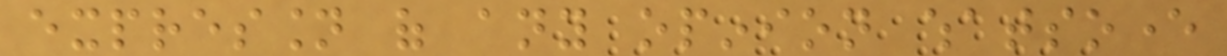expression of any opinion whatsoever
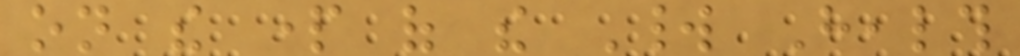on the part of the World Health
